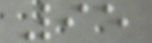95
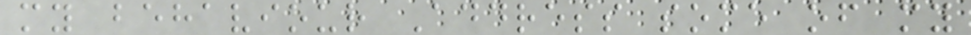my behaviour Address some of my
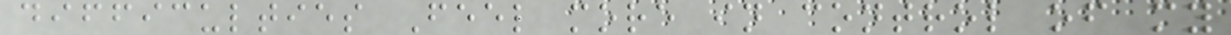difficulties Feel more in control of my
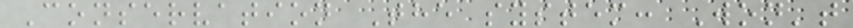Conservation The system: Won't
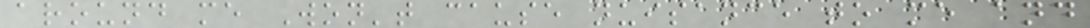around me Won't cause nuisance to me and
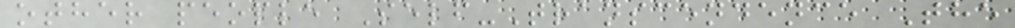other people Self-Transcendence The
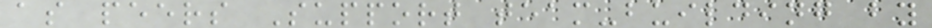as peers Support team-building by
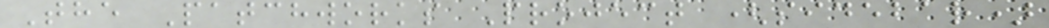The Patchworks Project (sidebar)
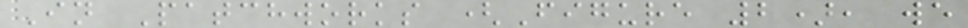In Patchworks (Figure 2), we
